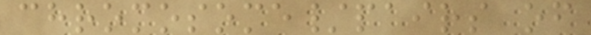chromosome/pairs of
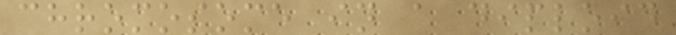chromosome in a diploid
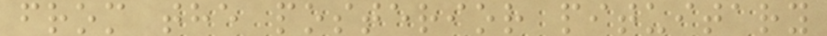from the posterior pituitary
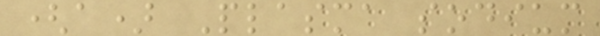(a) Plasma sodium
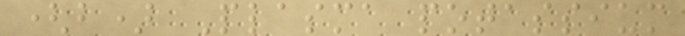(b) Plasma potassium
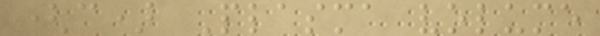(c) Plasma volume
